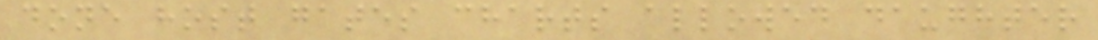done host gates charts allowed daughter
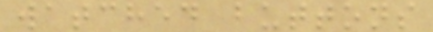watched buttons
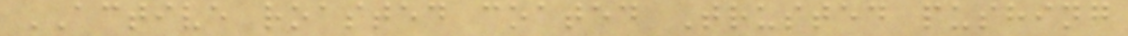ACTIVE roasted coated Trusted pushing
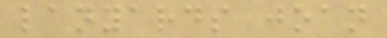lanyards joan
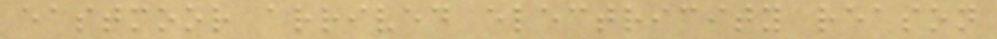eastmoor arrived electricity reason
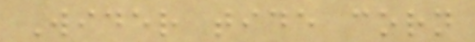Wider tide corn
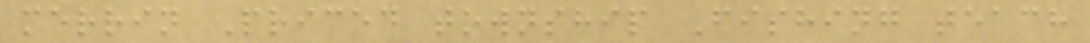merrin Priced township Fishing teach
